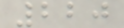220
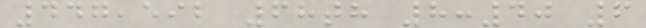447,592 68th 8:40 6
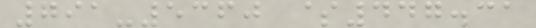791-5360 $447.31
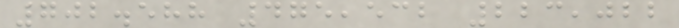702.588 475,532 223,022
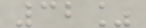32%
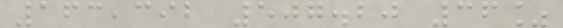163,392 507.20 36%
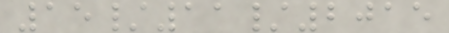15/11/2015
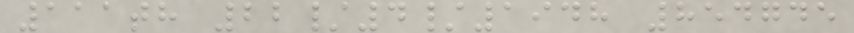111th 22/4/1948 854745
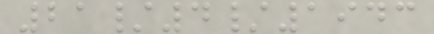21/4/1943
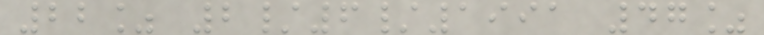22% 2/6/1991 47%
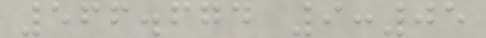566.674 9:05
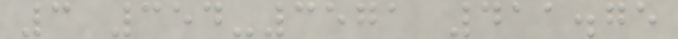3 354-3571 411.75
